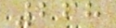268
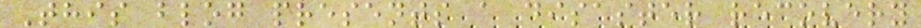This blog presents a disaster recovery
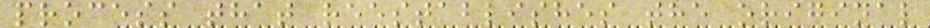process that reestablishes the original
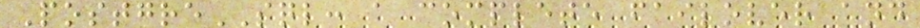PostgreSQL: a complete failover and
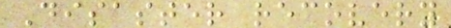Disaster recovery
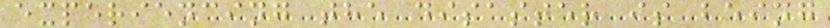experiencing the disaster is being
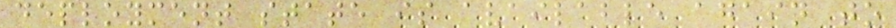deployment state is available again to
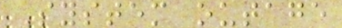System outage
